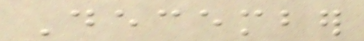December
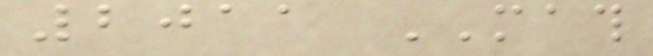2011 MATH
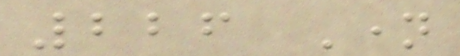226 Name
